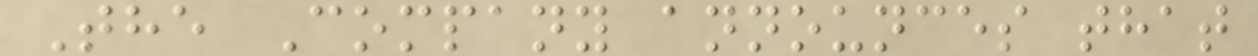The Company announces that
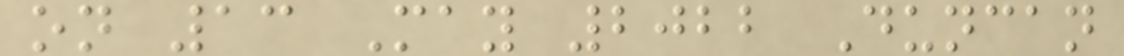on 13 May 2022 Duncan
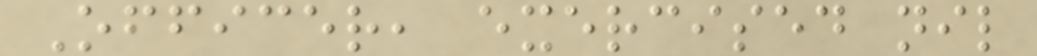Officer, exercised nil
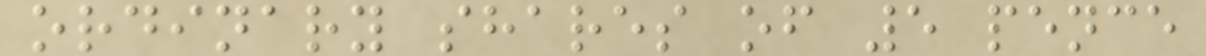ordinary shares of 5 pence
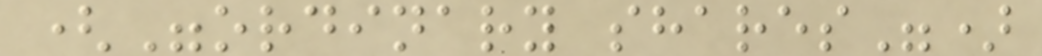("ordinary shares")
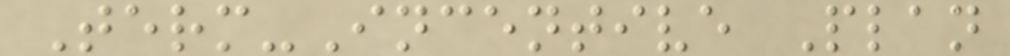Term-Incentive Plan
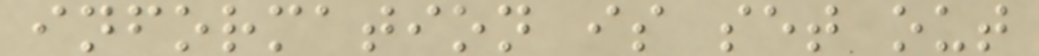information is set out
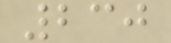230
